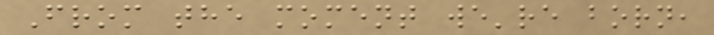From the moment we're born,
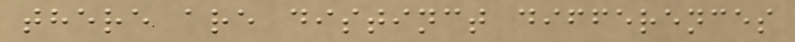there are distinct differences
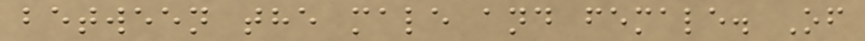between the male and female. Of
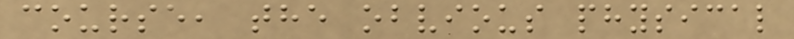course, the obvious physical
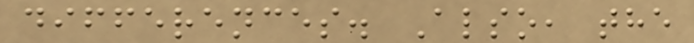differences. Also, the
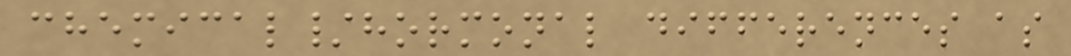chemical/hormonal differences as
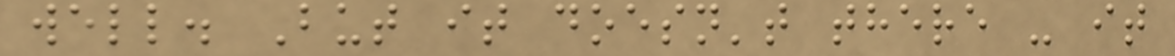well. But it doesn't there - it
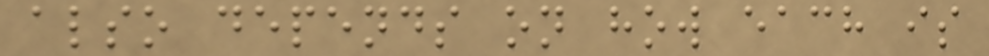also depends on how each is
